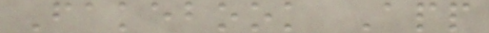Fakebook App
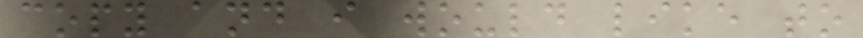copy and i would like to
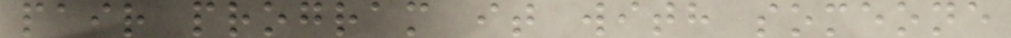pair program it with someone
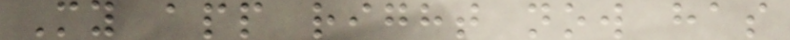My app right now has
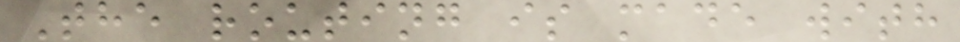The routing is made with
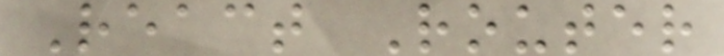React Router
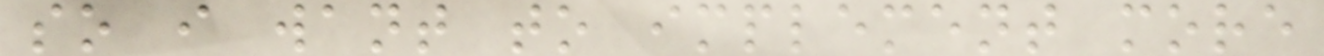so i want to implement more
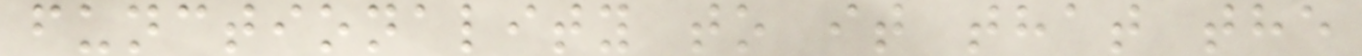functionality to it that the
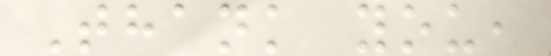Thank you,
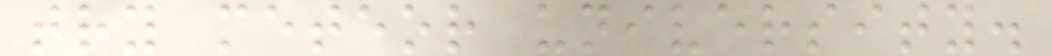try meteor university.
